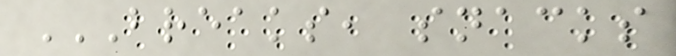BREAKS, SNACKS
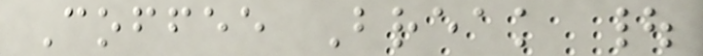Coffee Break |
